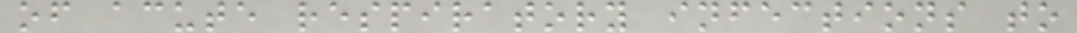of acute respiratory infections to
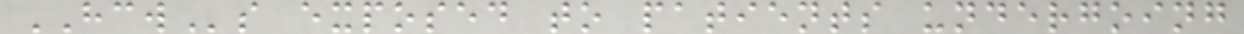HCWs exposed to patients undergoing
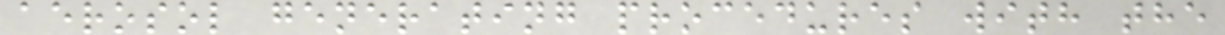aerosol generating procedures with the
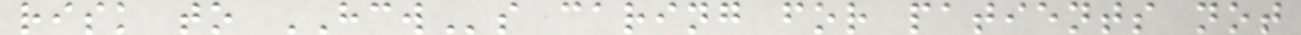risk to HCWs caring for patients not
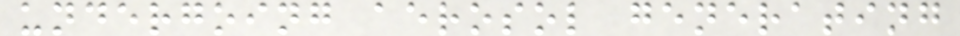undergoing aerosol generating
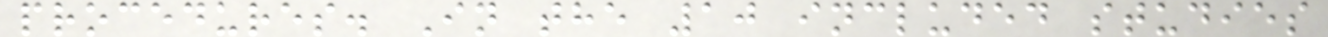procedures. In the 10 included studies
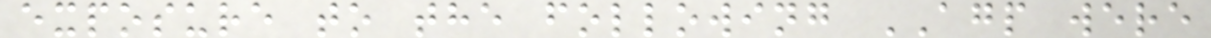exposure to the following AGP were
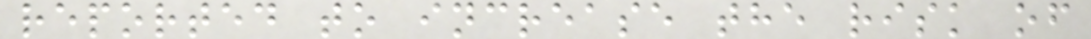reported to increase the risk of
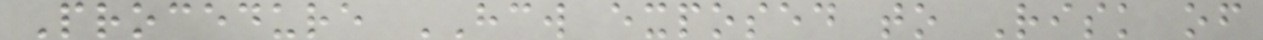Procedure HCW exposed to Risk of
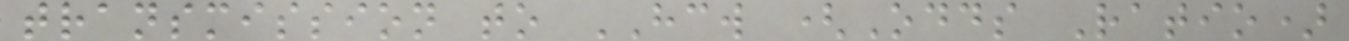transmission to HCW (Odds Ratio)
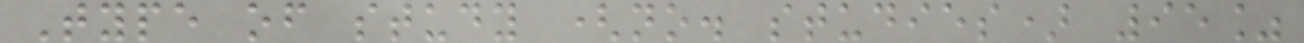Type of study (no. studies) 95%
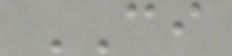CI
